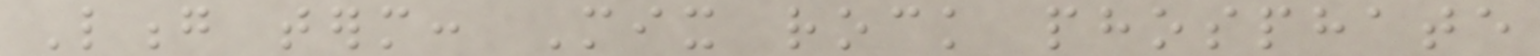Long term: Mix rock phosphate
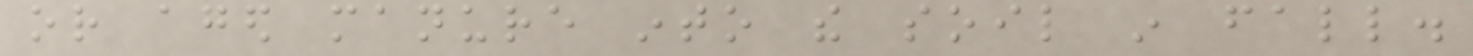or aged manure into the soil in fall.
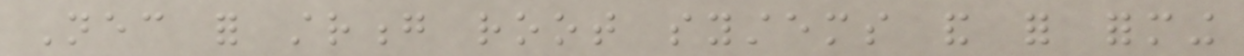Necessary for strong root systems and for forming
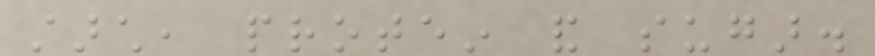starch, protein and sugar.
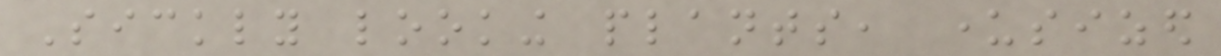Sickly looking plants, undersized
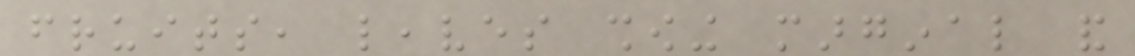fruits, leaves showing marginal and
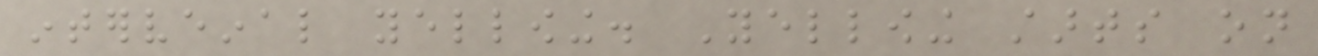interveinal yellowing. Yellowing starts on
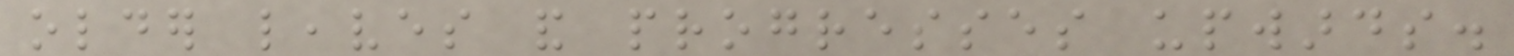older leaves and progresses upwards.
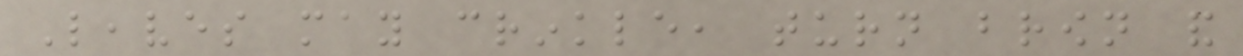Leaves may crinkle, turn brown and
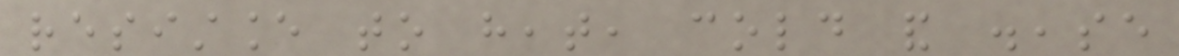resistance to heat, cold and disease
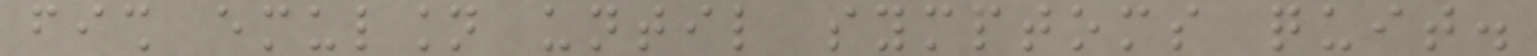fish emulsion until symptoms quit.
